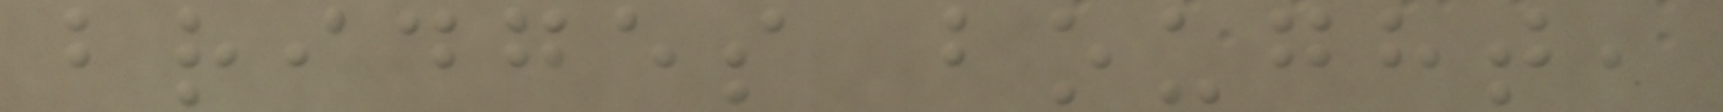bridges bought,
